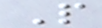P
